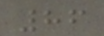86
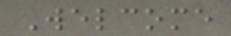Welcome
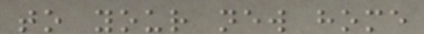to your new home
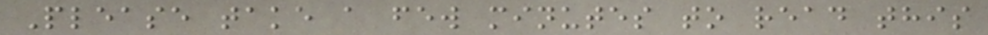Please take a few minutes to read this
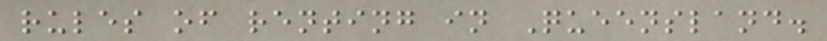rules of renting in Queensland.
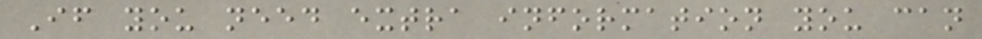If you need extra information you can
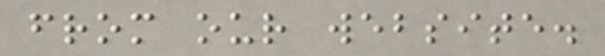from our website.
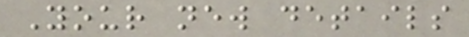Your new details
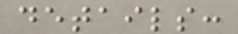details:
